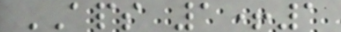APS 1+1
